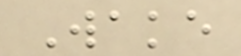Wake
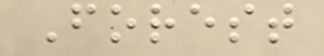Forest
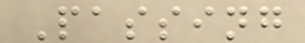Passing
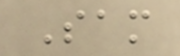Sam
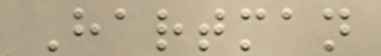Hartman
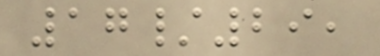17/29,
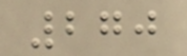270
